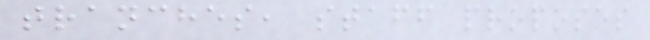tranches, staff proposes
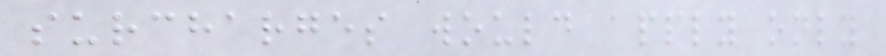surcharges would apply only
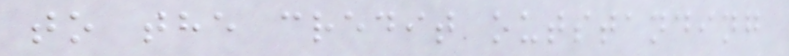to the credit outstanding
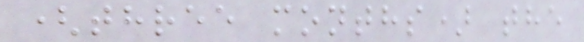(three months) the
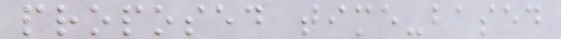proposed time-based
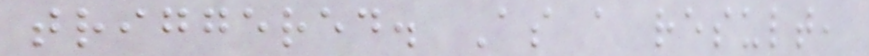triggered. As a result,
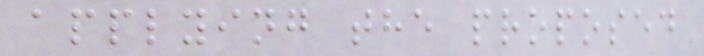applying the proposed
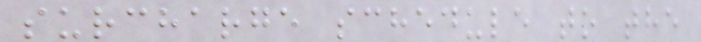surcharge schedule to the
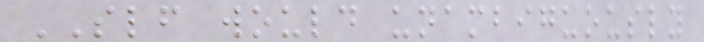SLF would unambiguously
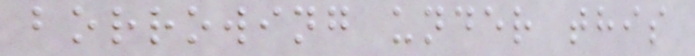borrowing under this
